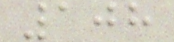108
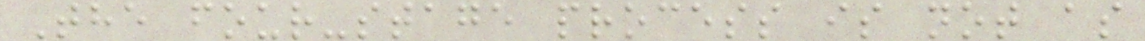The four-stage process is not as
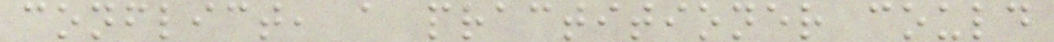conflict, a practitioner could
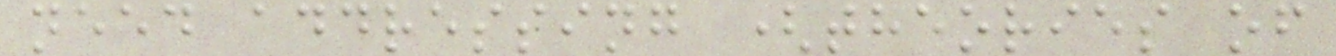need addressing (theories of
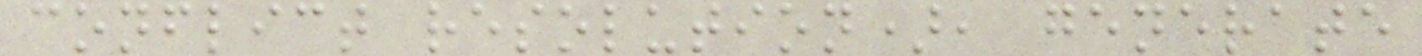conflict resolution), generate
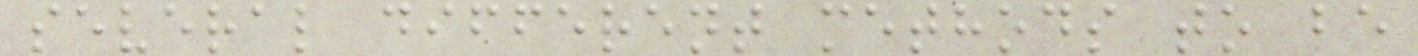several different methods to be
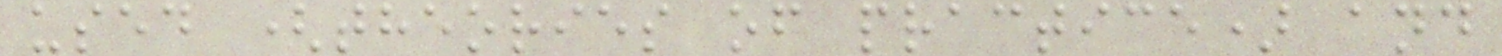used (theories of practice) and
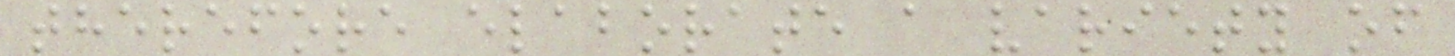therefore elaborate a variety of
